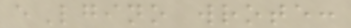eLgino wrote:
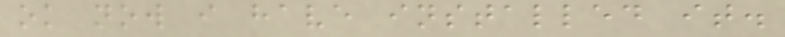ok now i have installed it.
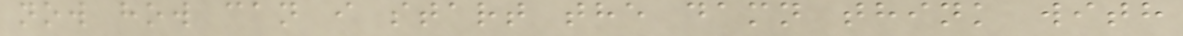now how can i start the damn think with
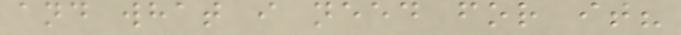and what i need for it?
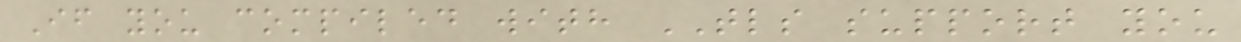If you compiled with TLS support you
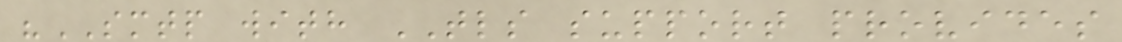"SMTP with TLS support provides
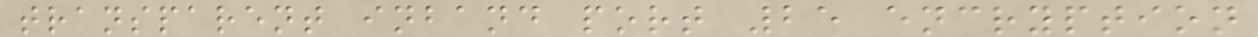transparent inband port 25 encryption
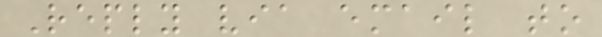Reply via email to
